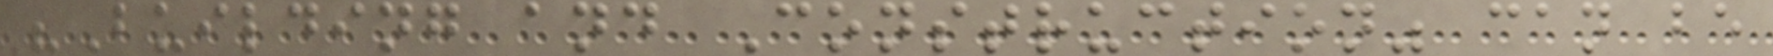"Building and Construction" can be
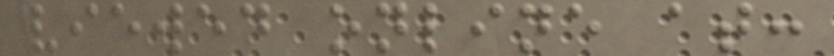viewed online at:
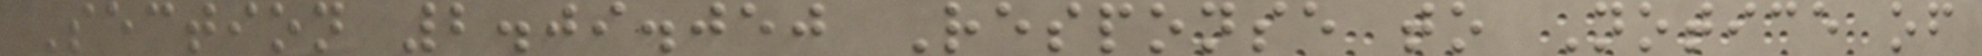Section 2.09.050 Response to Notice of
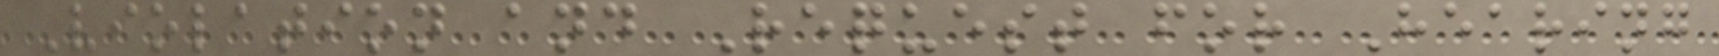Violation and Request for Hearing
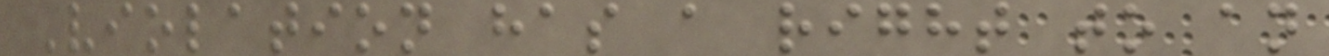Violation has a right to an
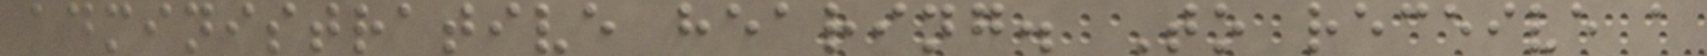administrative hearing. To receive a
